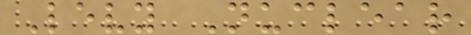Levy Nuclear
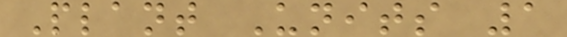Plant Units 1
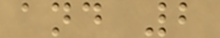and 2
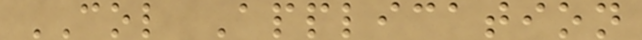COL Application
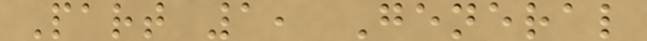Part 1, General
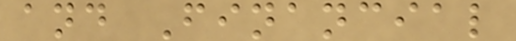and Financial
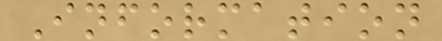Information
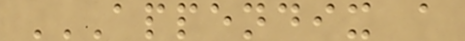APPENDIX A
